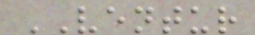VENTUR
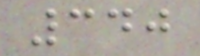340
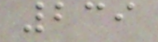239
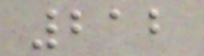212
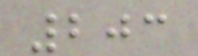203
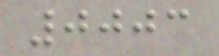0003
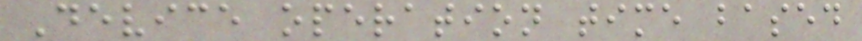Device operation time based
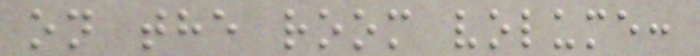on the room volume:
